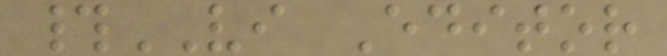#VI Editor
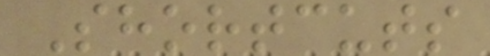Shortcuts
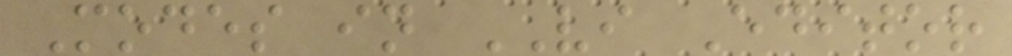Modes in VI Editor
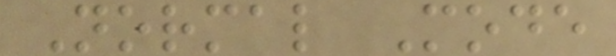Normal Mode
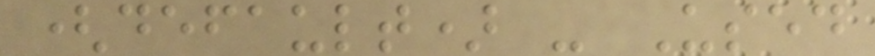(default) - Used
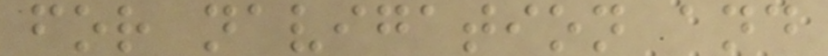for navigation and
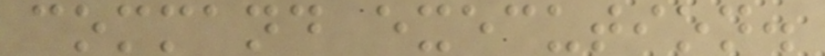command execution.
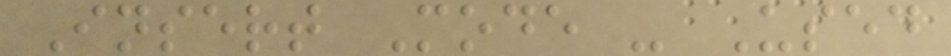Insert Mode - Used
